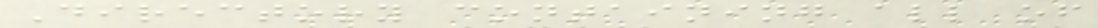Directory containing all of
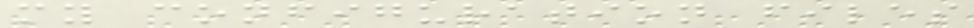my configuration files
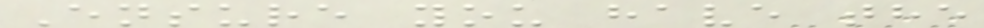Ensure you have the
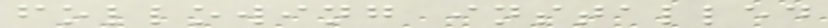following installed
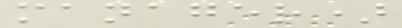manager)
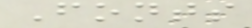Fonts
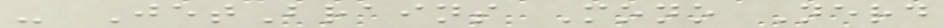- JetBrains Mono Nerd
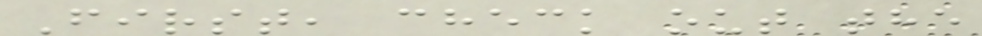First, check out the
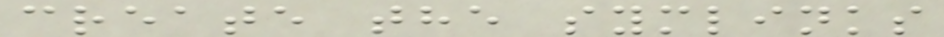create the symlinks
